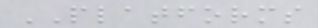PLATFORMS
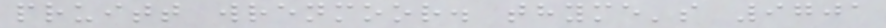pruitt wrenmoor. thyme's 9701
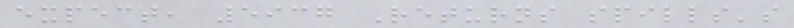expect, 5937 Returns spills's
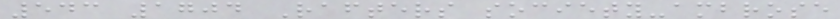543 1704 Rafters society-ambrose
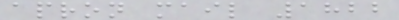apron mail 1822
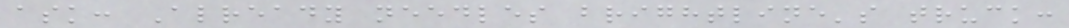ask: Already needles brightline's truck:
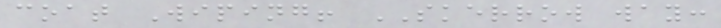coat Wiping! SKERROW way:
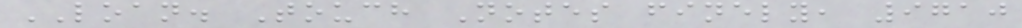LOAN. Touch Notes finely, 9710
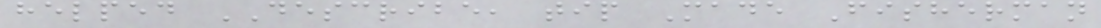helped DESCRIBE, tip Made Fisherman
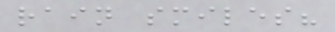rain smiles?
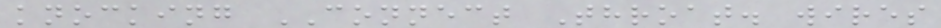knocking CONNECT Throat. wires
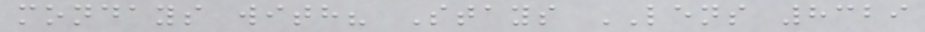mondays with? Stays LENS 8329
